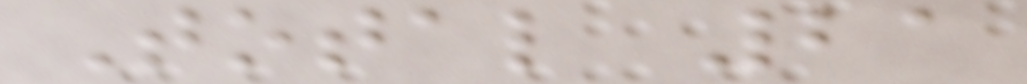Total 21
